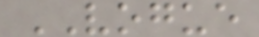VOGUE
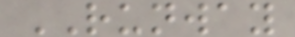RUNWAY
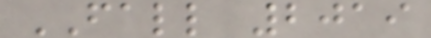FALL 2019
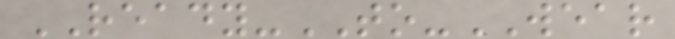READY-TO-WEAR
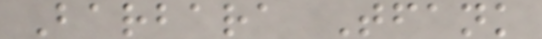Barbara Tfank
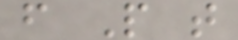f P t
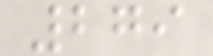279
